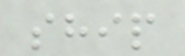ship
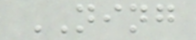NING
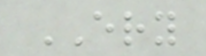ERY
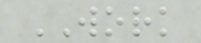WORK
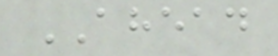AHEAD
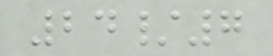24/7
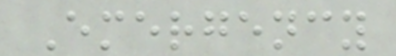Emergency
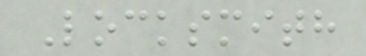Locksmith
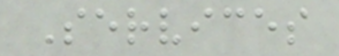Services
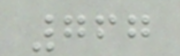767
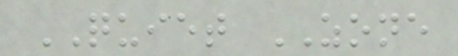QUIET ZONE
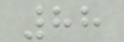88
